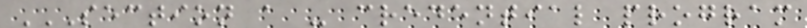SECTION A - CREDENTIAL PROGRAM
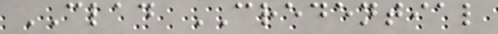CLAD CREDENTIAL
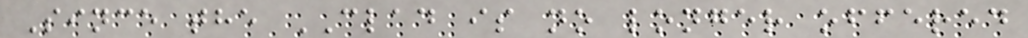Since the CLAD is no longer offered
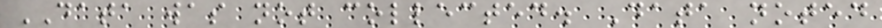DATA was not collected. Data noted
